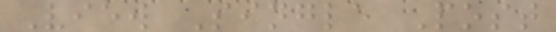View Single Post
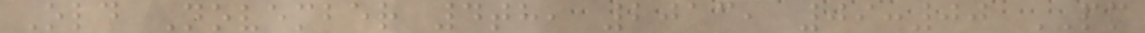Old November 4th, 2013, 09:00 PM
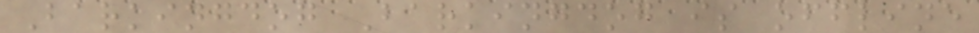Barkingdog Barkingdog is offline
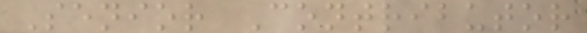Senior Contributor
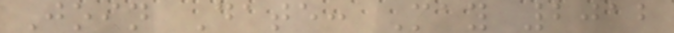Join Date: May 2012
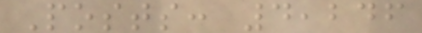Posts: 4,246
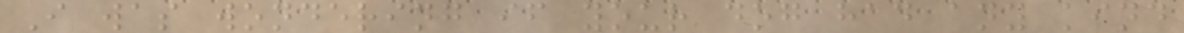I was wondering if your dog had any kind
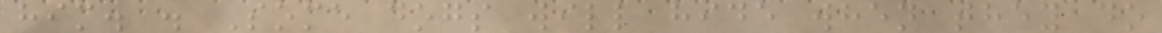him. . Some dogs will hide when they do
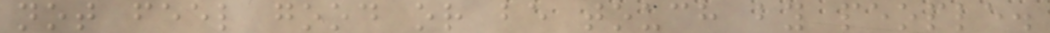not feel good or be touch by people.
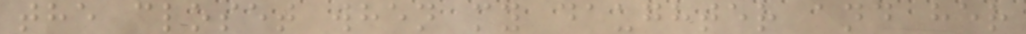the closet when my daughter and her
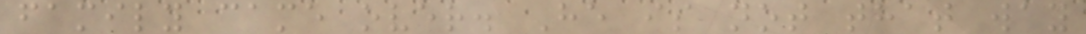family came over. He is not that way
